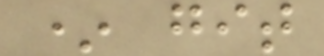* git
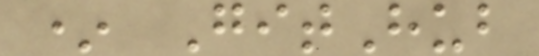* GitHub
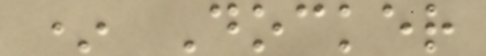* Docker
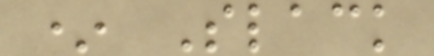* Slack
